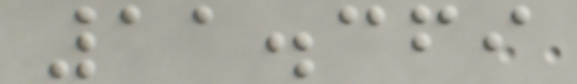11.369
